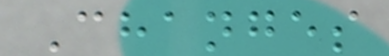Changes
